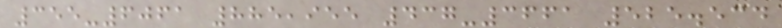355-6061 885,955 437-3661 525.534
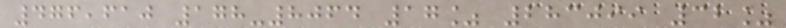476,610 178-8064 17% 283099 32%
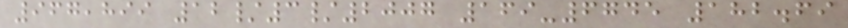967,899 12/3/2007 169-6745 182.69
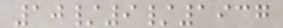10/9/1937
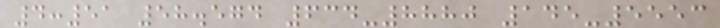4:51 58.574 634-8880 145-5553
